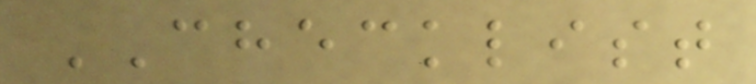CHECKLIST
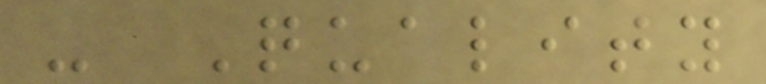- Quality
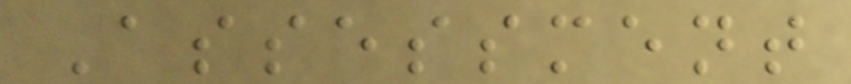Assessment
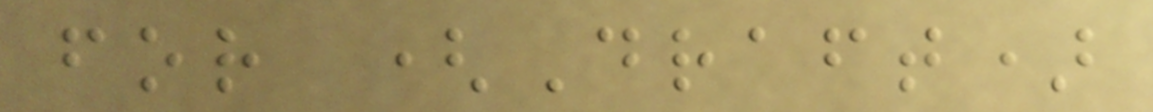for (Draft)
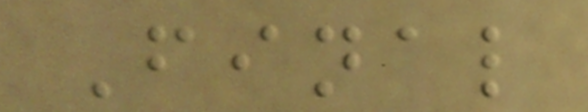Final
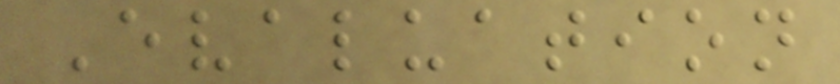Evaluation
